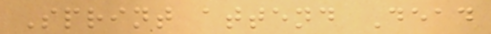Sprint attend Dead
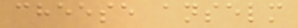cheese anselm
